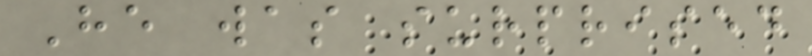He was surprised
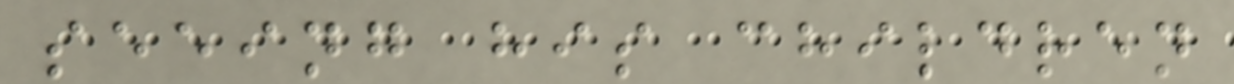seeing his children
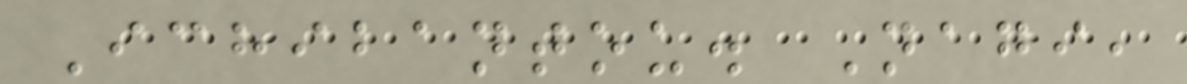Ichibantou. Nagi,
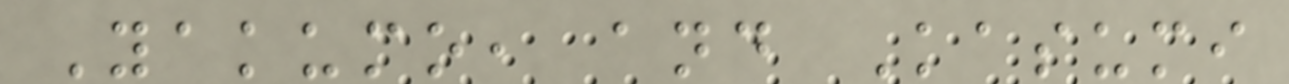Yakumo, and Kasumi
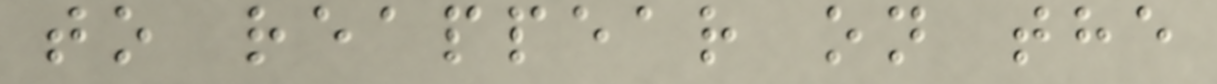to reappear on the
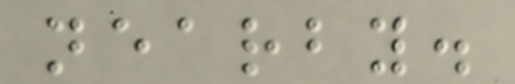nearby.
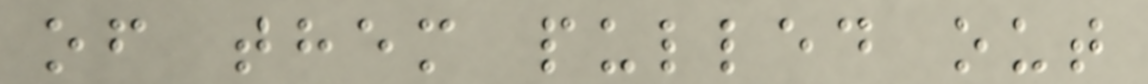of them pulled out
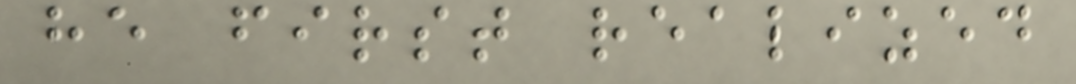he first realized
